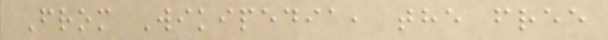From Wikipedia, the free
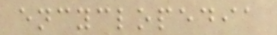encyclopedia
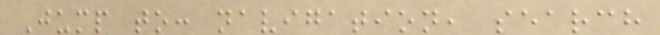Jump to: navigation, search
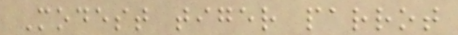Modest tiger parrot
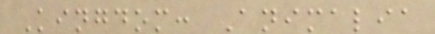Kingdom: Animalia
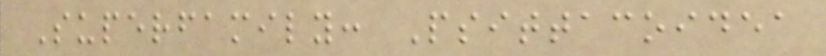Superfamily: Psittacoidea
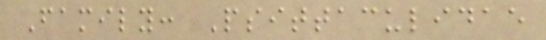Family: Psittaculidae
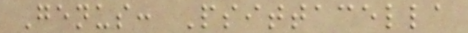Genus: Psittacella
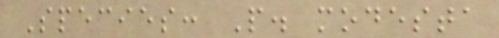Species: P. modesta
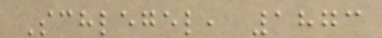Schlegel, 1873
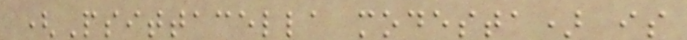(Psittacella modesta) is
